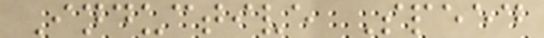Inductive Speed
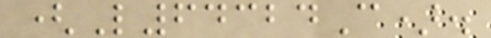(L64324C).
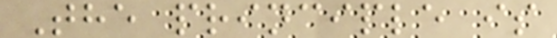The principle is
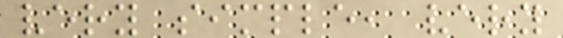very simple, very
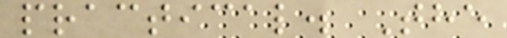practical. The
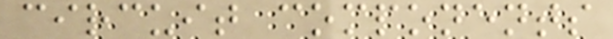circuit components
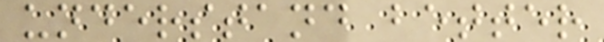understand better
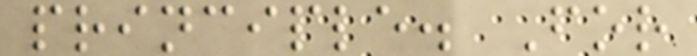principle. For
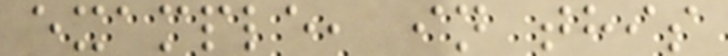example, in this
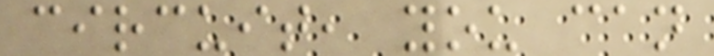circuit, you can
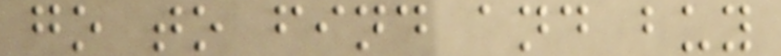go to find and buy
